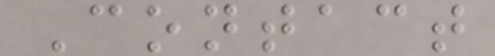Contact
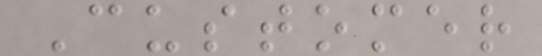Customer
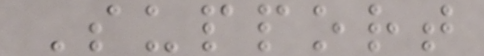Support
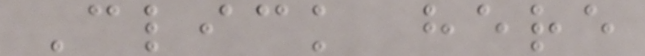Click here
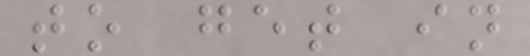to get in
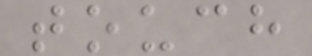touch
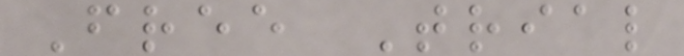Free Trial
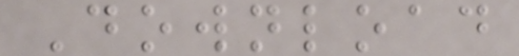Download
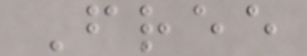Free
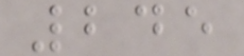245
